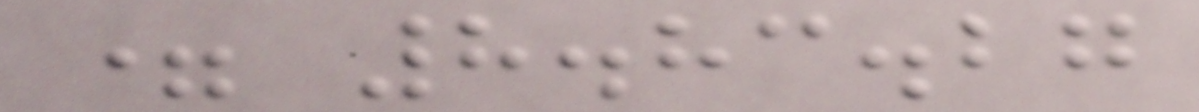= 8.83.27
